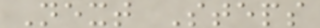Next Steps
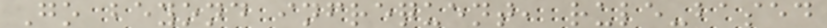Go beyond infrequent, rule-based
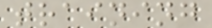training
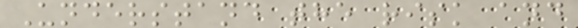Understand the risk and
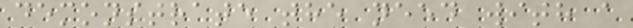demonstrate the need with a
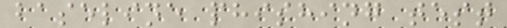baseline phishing test
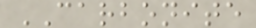CARBONITE
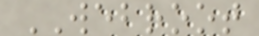WEBROOT
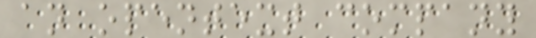an opentext company
